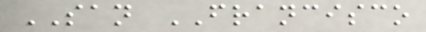SAN FRANCISCO
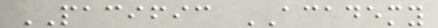PACIFIC ACADEMY
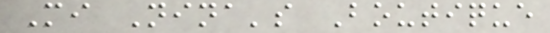Mi Nina's Boutique
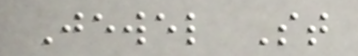Jewel St
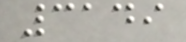3149
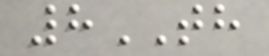8TH
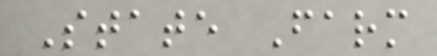State Farm
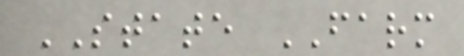STATE FARM
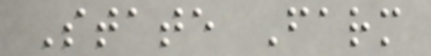State Farm
